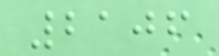2106
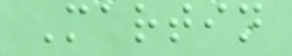Martin
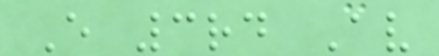E 3rd Av
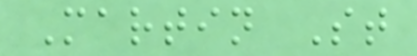Martin St
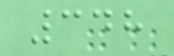348
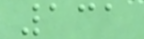131
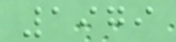1979
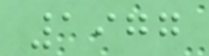1977
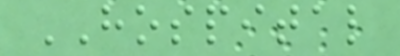HOSPITAL
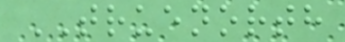TRUENORTH
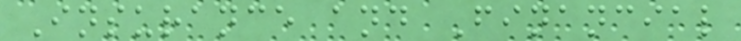Insurance and Financial
